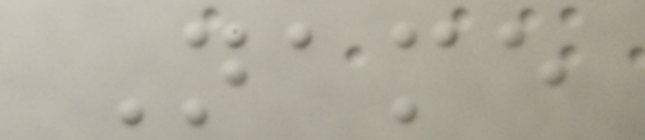Name
